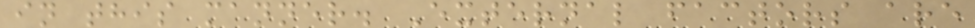in this manner. External factors are
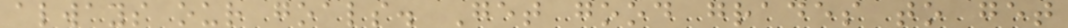always our goals. Get good grades to get
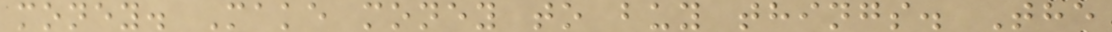money. Make money to buy things. The
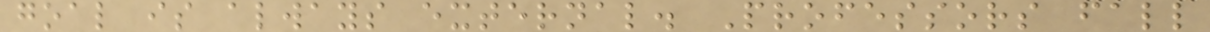goal is always external. Professors fall
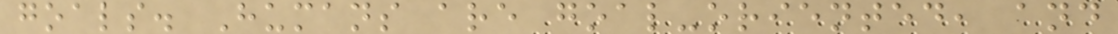goals. Humans are goal-oriented, and
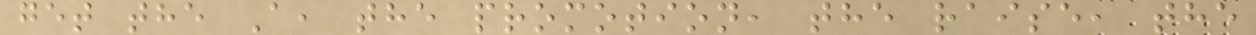get the A, the promotion, the raise, the
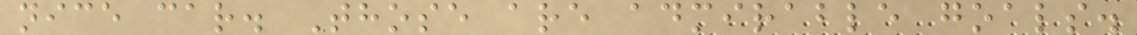nice car. Those are admirable goals.
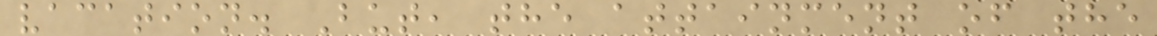vacation. But, the attainment of the
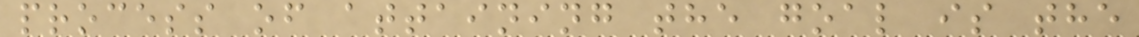process of attaining the goal is the
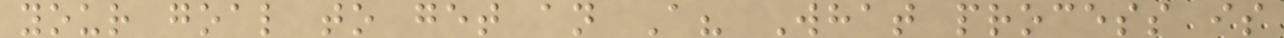your goal to get an A? What process is
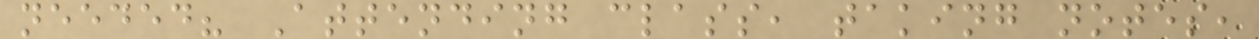needed? Attending class, taking notes,
